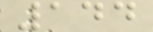144
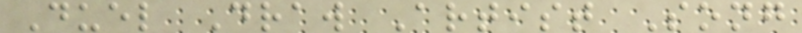Duel Draw Artist Song
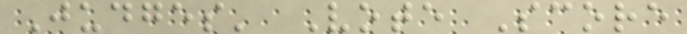Judges' Vote Score
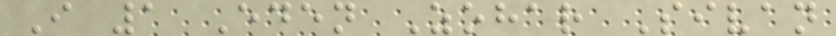I 1 Eden Zohar Sivan
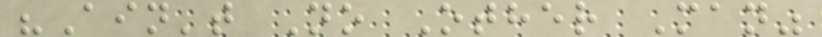"Ain't No Other Man"
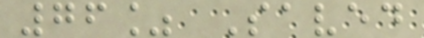76% Saved
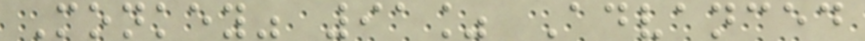Monkey" 91% Advanced
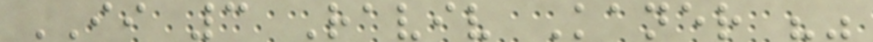II 3 Raviv Kaner ""
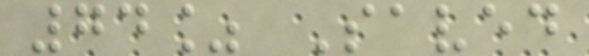74% Saved
